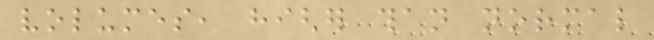volumes, higher than normal
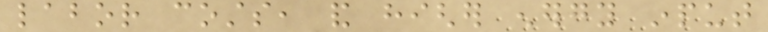labor costs, and higher energy input
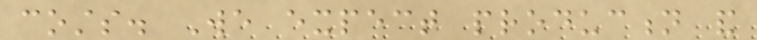costs. We expect production and
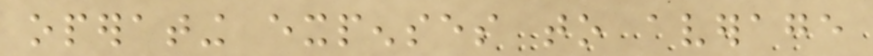operating expenses to average
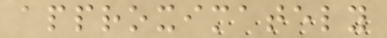approximately
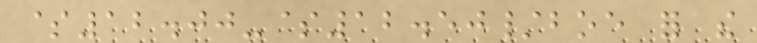$12.00-$12.50/boe for the
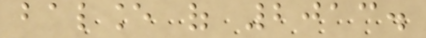balance of 2013.
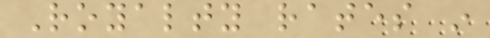Royalty rates in
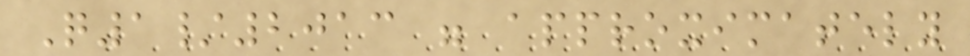Q1/2013 were approximately
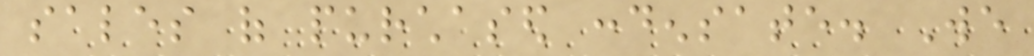sales of purchased condensate. We
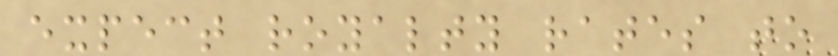expect royalty rates to
